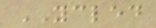YCLED
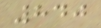840
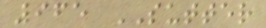965 SUTTER
